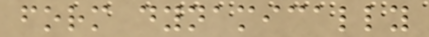form dynamically
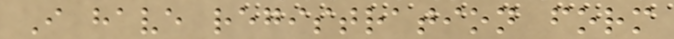I have registration form
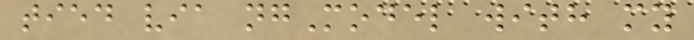tied via ngModel with my
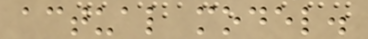actual model.
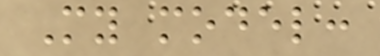My model:
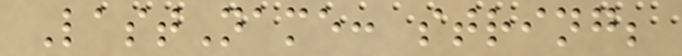LastName: string;
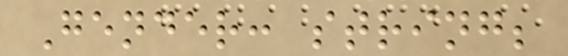Gender: string;
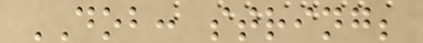DOB: string;
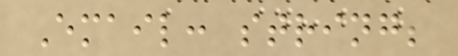Email: string;
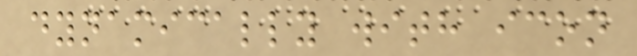dynamically with icon
